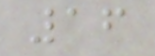16
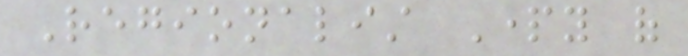Regionalist Party of
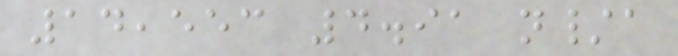14,553 4.91 n/a
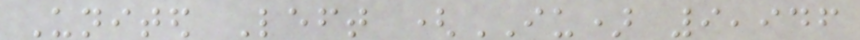United Left (IU) 9,946
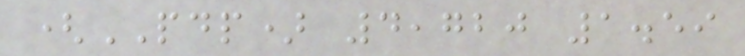(PDP) 4,720 1.59
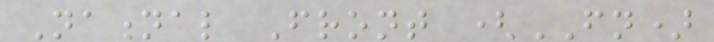National Front (FN)
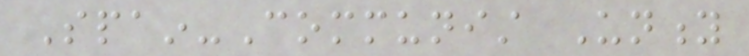Spain-Communist Unity
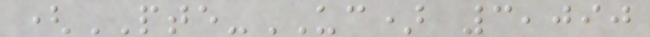(PTE-UC) 3,090
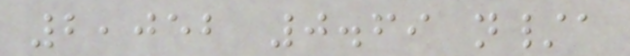2,052 0.69 n/a
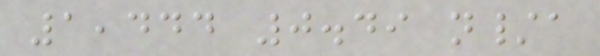1,444 0.49 n/a
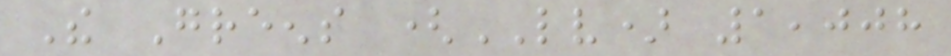The Greens (LV) 1,008
